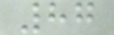87
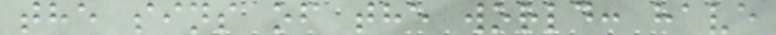the sins of the world: have
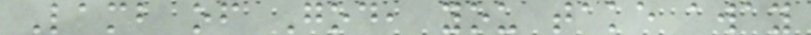Lamb of God, you take away
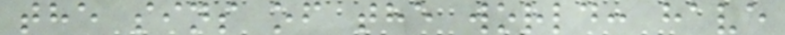the sins of the world: have
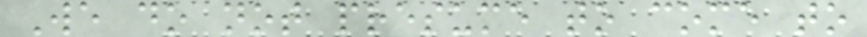We do not presume to come to
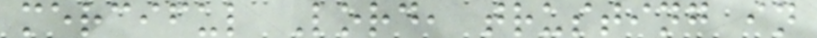merciful Lord, trusting in
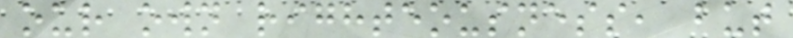our own righteousness, but
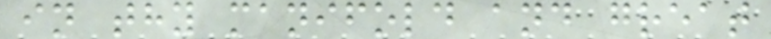in thy manifold and great
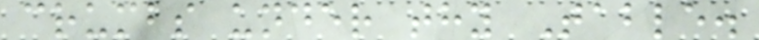crumbs under thy Table.
